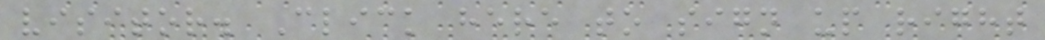visitor. Click here to sign up right
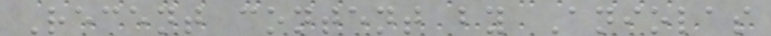Recent content by Aniolas
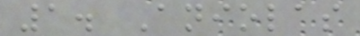1. Aniolas
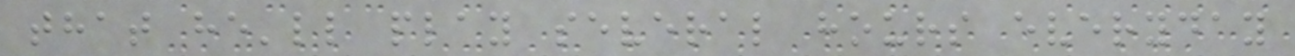that he'll play several hours everyday
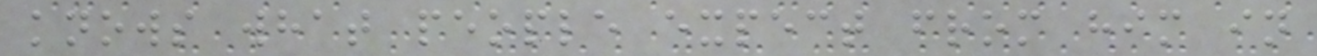knows what people expect from him in
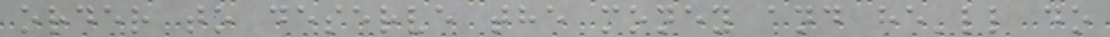order to deserve the money and he'll do
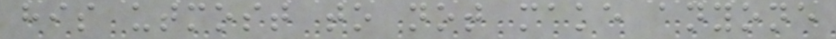his utmost to not make anyone
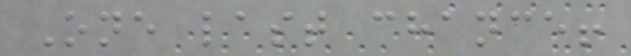One last chance!
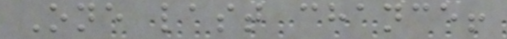One last chance!
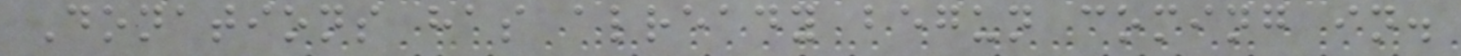Donations has already begun coming in.
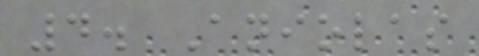4. Aniolas
